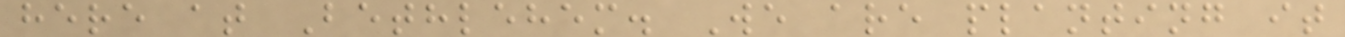here at Bethlehem. We are planting it
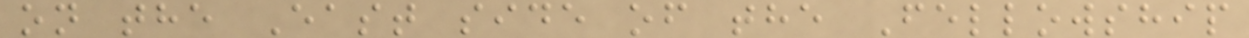on the East side of the Fellowship
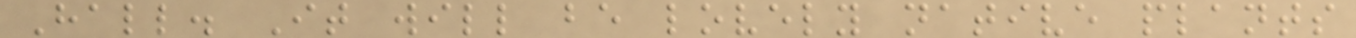Hall. It will be lovely native plants
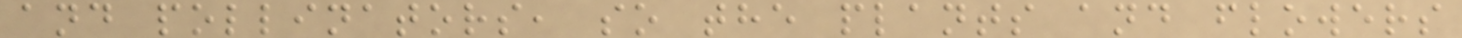and pollinators, so the plants and flowers
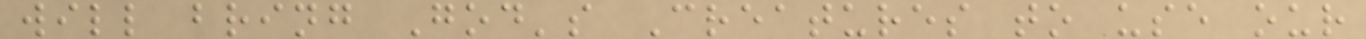will bring God's Creatures to use our
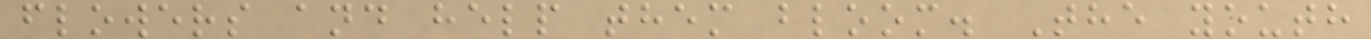flowers and help them bloom. The youth
